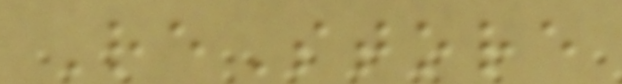ReStore
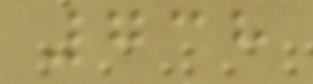738
